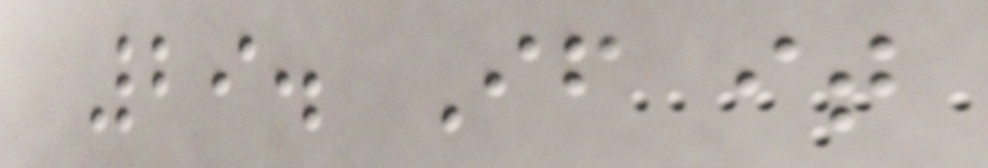29. If it
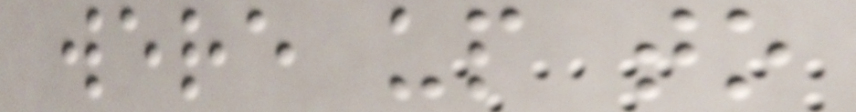were up to
